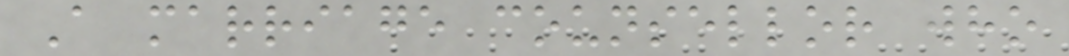A marriage counsellor who
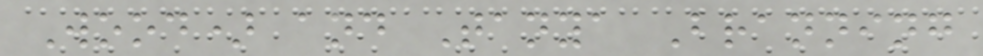Wood) and Tanya Branning
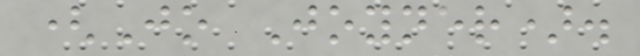(Jo Joyner).
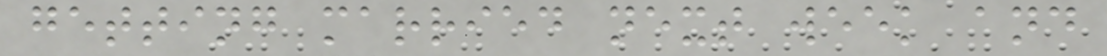getting married next week and
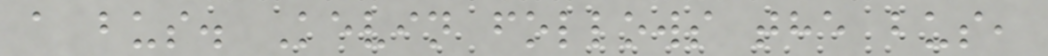a bus. Kevin follows the bus,
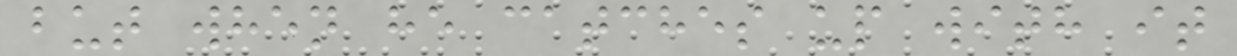but when he catches up with it
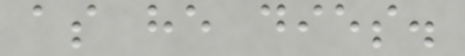as he dies.
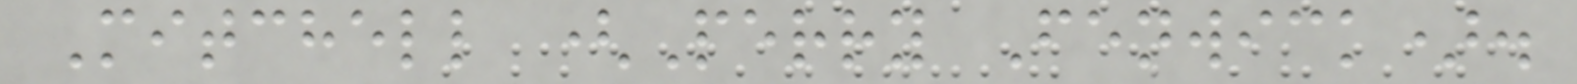Mitchell (Perry Fenwick).
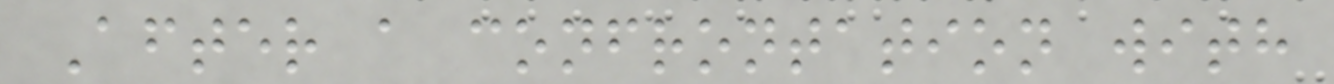After a confrontation with
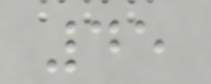45
